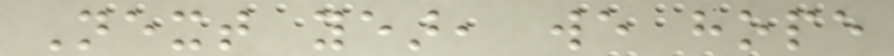Next year, we hope
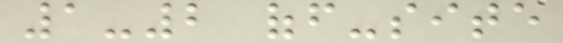1-2 off-site
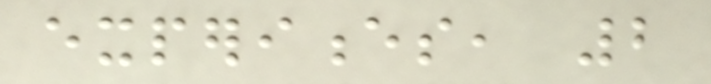experiences, 2
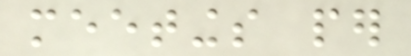meetings per
